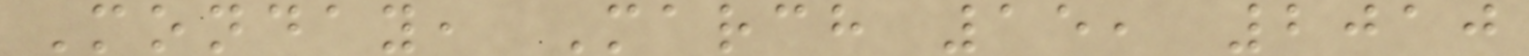Monday, March 15, 2010
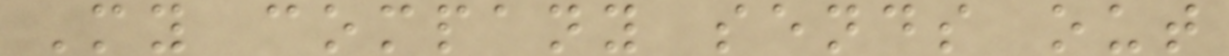My company sends out
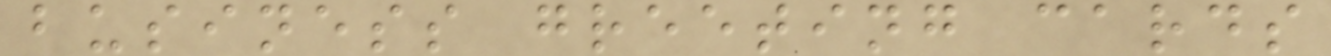business greeting cards
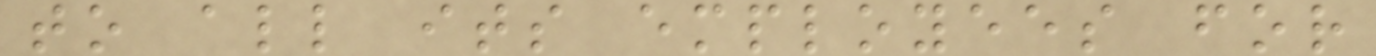to all its employees for
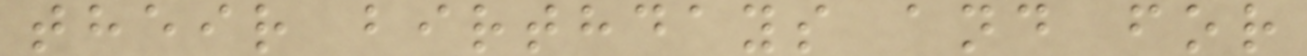their birthdays and for
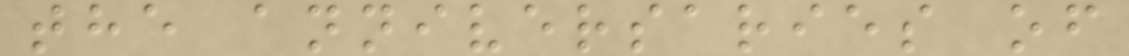the anniversaries of
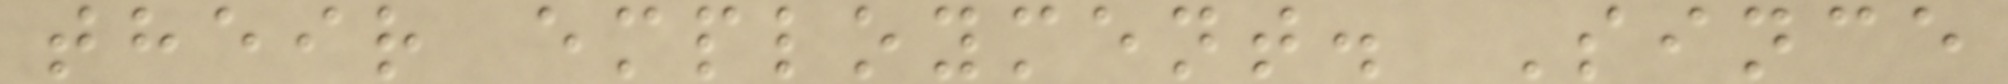their employment. Since
